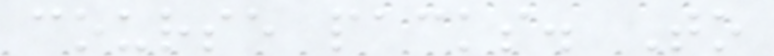course packs. To
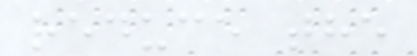reduce the
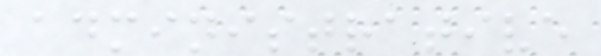administrative
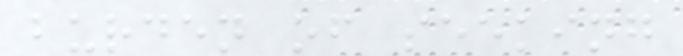burden of seeking
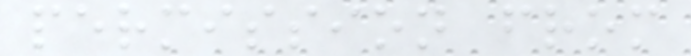permission from
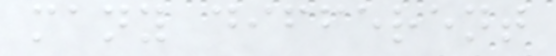many different
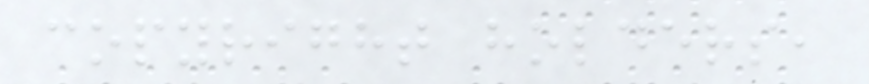copyright holders,
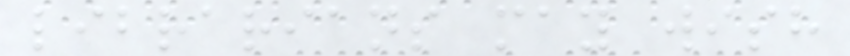librarians may wish
